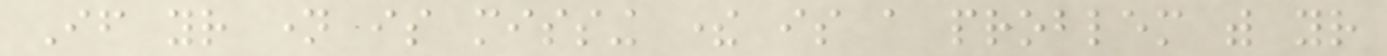If your name is missing there is a problem with your
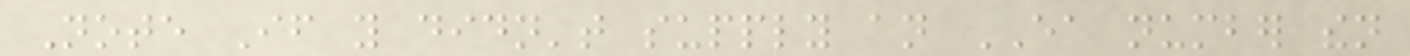Note If you didn't supply an EA number then
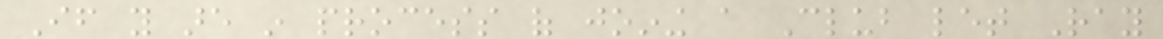If you are in process of joining a Club let Ray
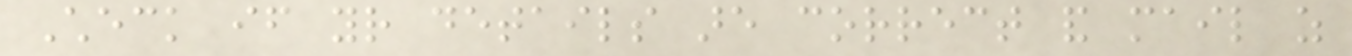Check if your details are correct and mail as
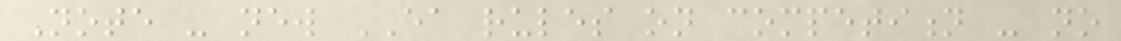Note - new EA rules on competition - no
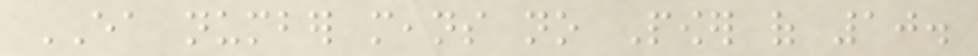EA number means no Power of 10.
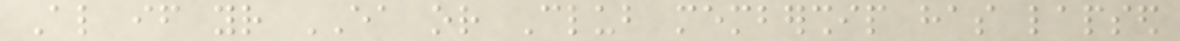Also if your EA or Club membership has lapsed
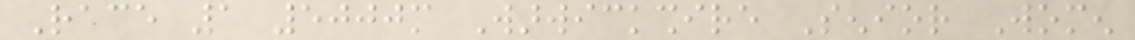Race 1 5000m Warwickshire Senior Women
